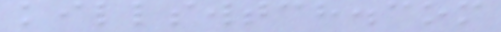killswtch.com
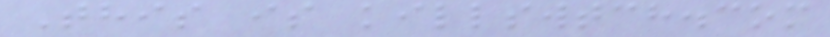This is killswtch.com
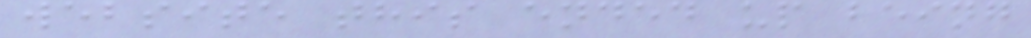website this ended up being
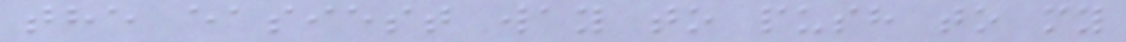the easiest way to push to my
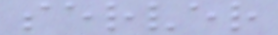server
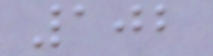102
